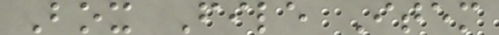Box File Item
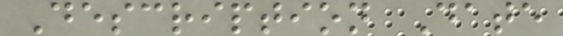Description Date
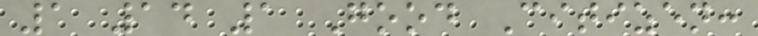1 14 1 Good Citizen:
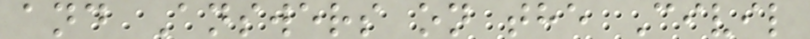and Answers on the Civil
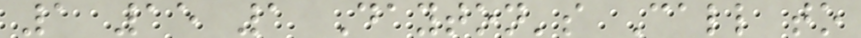1 15 1 Dayton's Call to
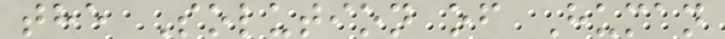the Solution of Human
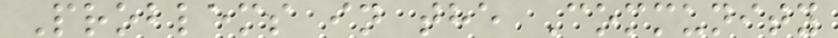Problems in the Community
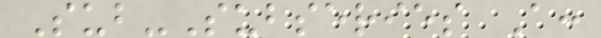Sub-Subseries A:
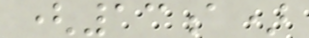(13a)
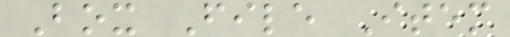Box File Item
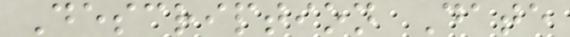Description Date
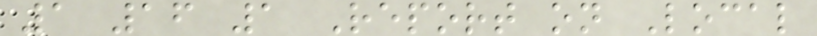1 16 1 Report on Local
